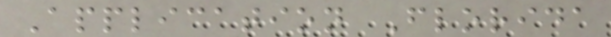Application Florida
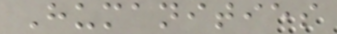Humanities
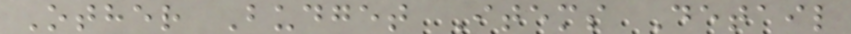Other Budget Items Detail
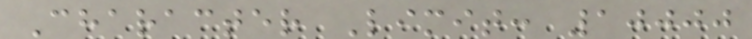Character Limit: 10000
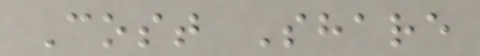Cost Share
